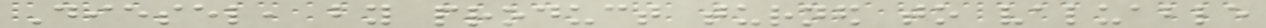Diesel, by product turned to valuable
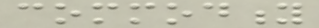commodity
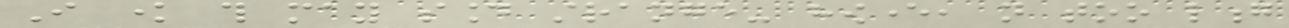I know this may sound strange- however, not too long
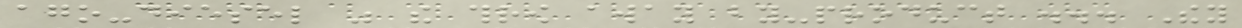ago-diesel was the throw away by-product ... They
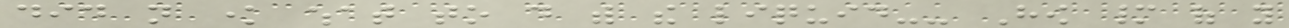did not know what to do with the liquid-- How many of you
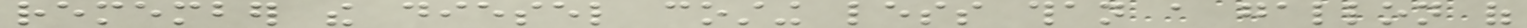remember the diesel costing less than a gallon of
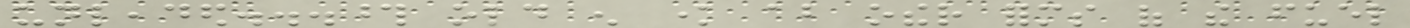unleaded...those old enough know about other forms of the fuel
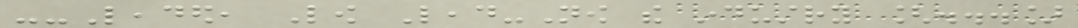--Leaded, Low Lead-Now the industry [...]
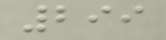299
